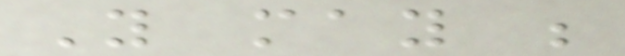You may be
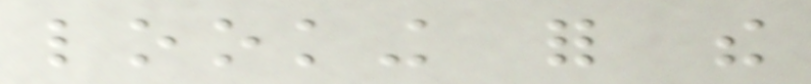looking for the
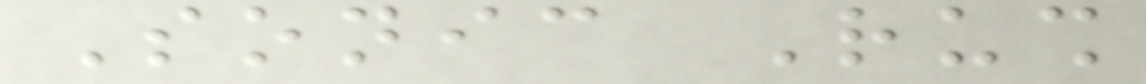Sonic Rush
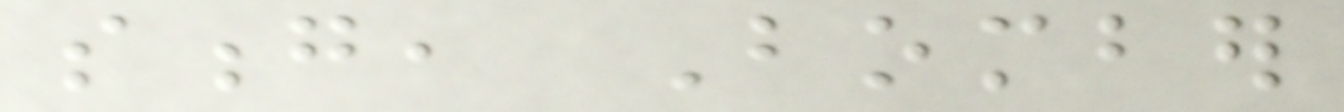song, Bomber
